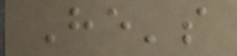He's
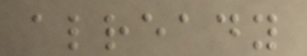already
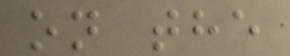on the
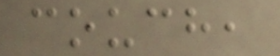couch,
